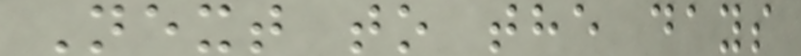Next to the days
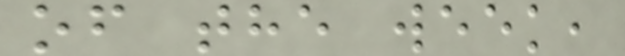of the week,
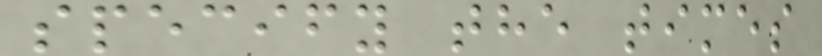specify the times
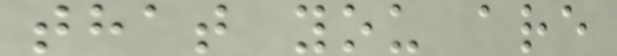that you are
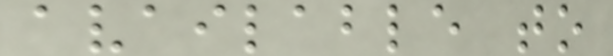available to
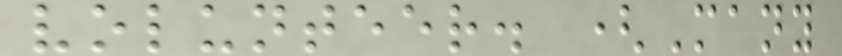volunteer. (Many
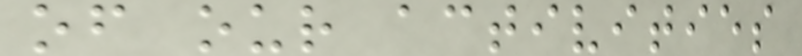of our activities
